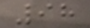98
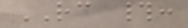RC #:
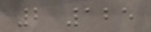2 125
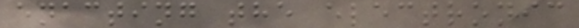enacting the electronic
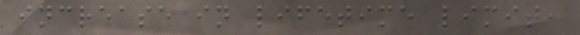increase in lifetime limit,
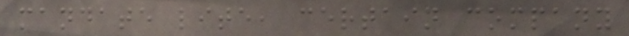mandate lite, certain company
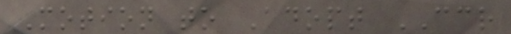Motion to Adopt CCR
